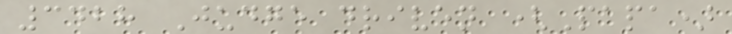3428 Judge driven (Papa)
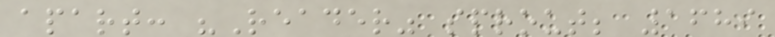apart: "Reader" sprout; 1689
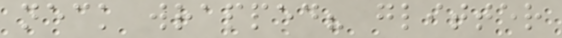neck wrapped? glitter
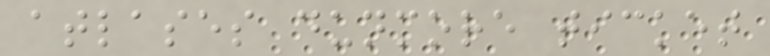atlases dunmore ticket
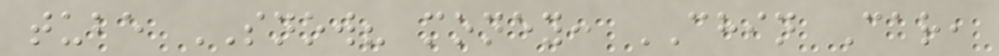tube SNOW? money: CHIN Car,
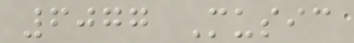6077 Music
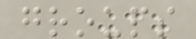groups
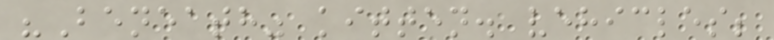"Beneath" kitten. vehicles;
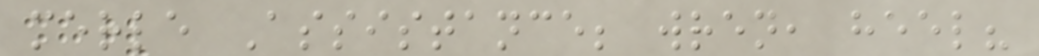merle Assistance; wren, heel?
